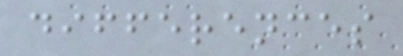differences
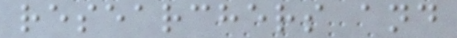researchers and
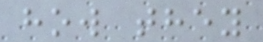how they
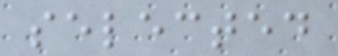selected
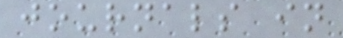journals in
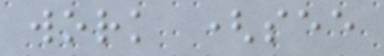work (see
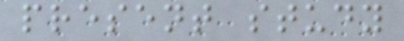present study
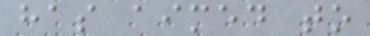has aimed to
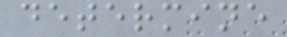determine
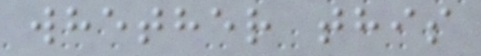whether this
